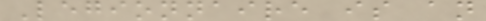Legionnaire is an
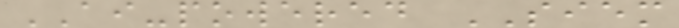AI-powered SIEM
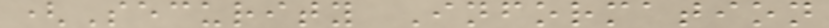(Security Information
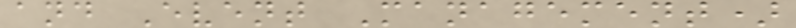and Event Management)
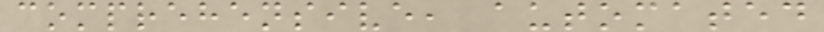comprehensive, automated
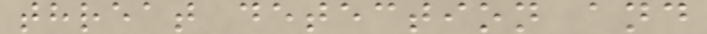threat detection and
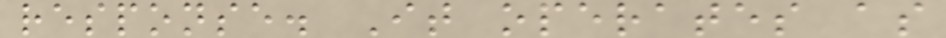response. It operates as
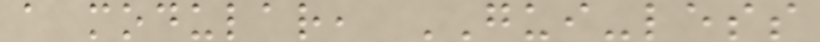a modular, GUI-less
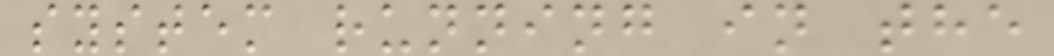system running in the
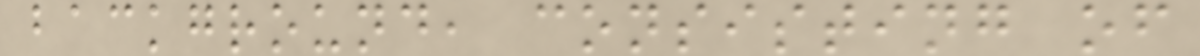background, consisting of
